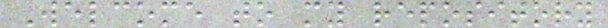Welcome to my repository
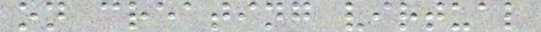on creating virtual
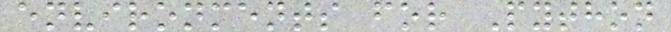environments for Python
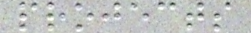projects
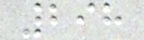298
